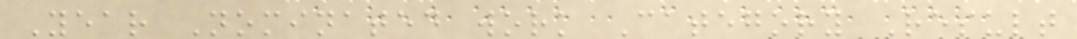Year Nominated work Category Result
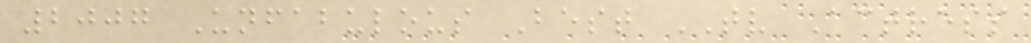2007 Unfabulous Best TV Actress
